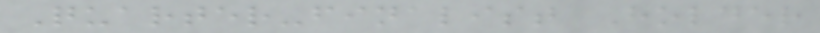Quarter-finalist Holder
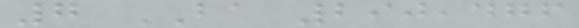7 BA 290,476
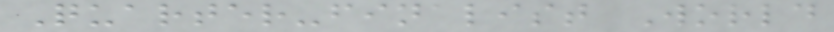Quarter-finalist World
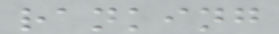ranking
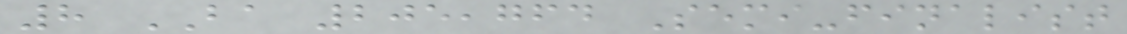8 BA 205,764 Semi-finalist
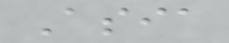Asia
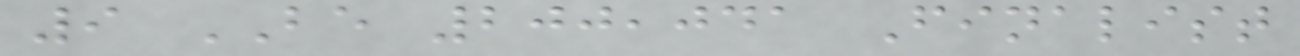9 BE 200,041 Finalist
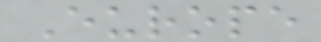Europe
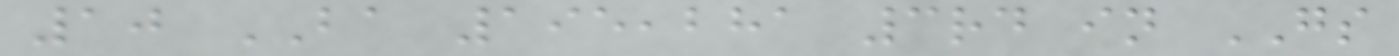10 BA 195,281 3rd in GS
